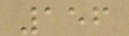156
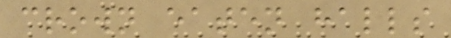crown eaten halls
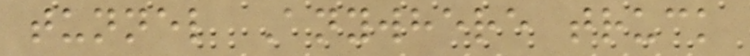tunnel Anywhere truck
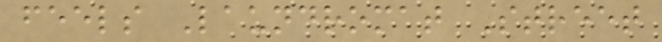feels Laundromat Street
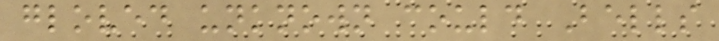gloved unknown could Bells
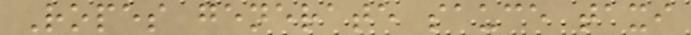Ropes generate sauce taxi
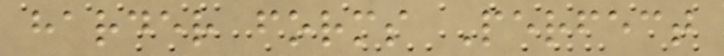harder forms Perfect
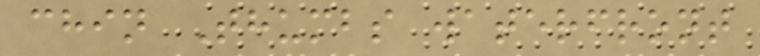chin Thumbs waterfront
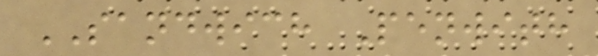SANDWICH Penwith
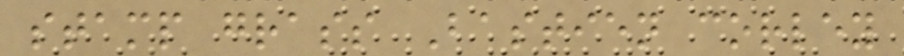stamp grass Bastien corley
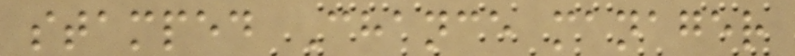stamped Chance manager
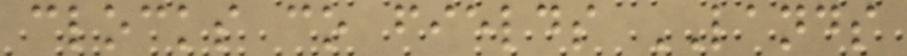clocks co fields LANDS
